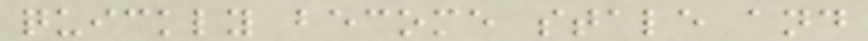quickly become stale and
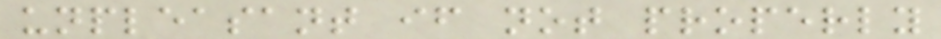unpleasant if not properly
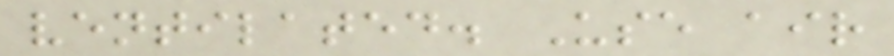ventilated. Use air
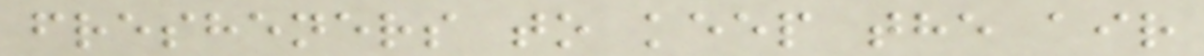fresheners to keep the air
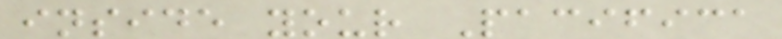inside your Pacifica
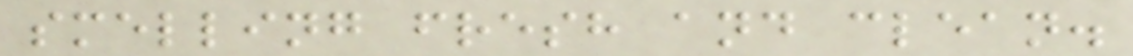smelling fresh and clean.
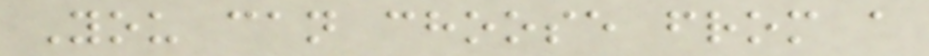You can choose from a
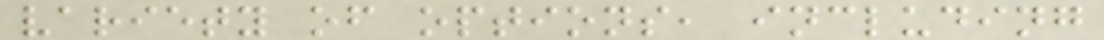variety of options, including
